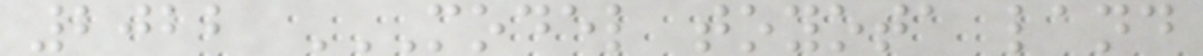2022 MODEL TOYOTA LAND
